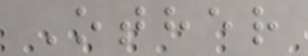Other
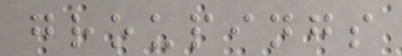groupings
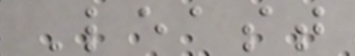Least
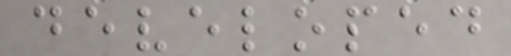developed
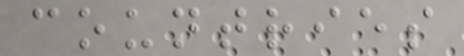countries
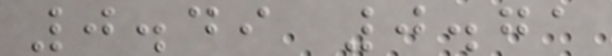0.49 0.71
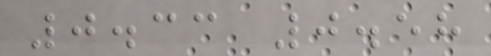0.33 0.58
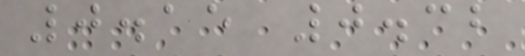0.15 0.32
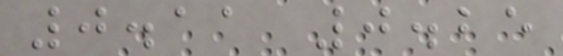0.11 0.25
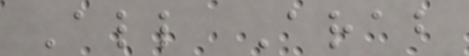All Arab
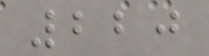220
